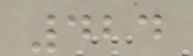424
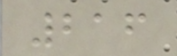216
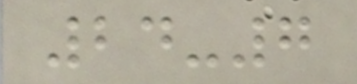24-7
